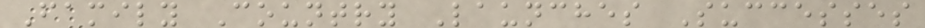Family Country Launches Successes
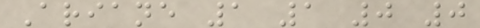Ariane 1 1 0 0
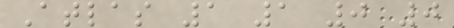Atlas 1 1 0 0
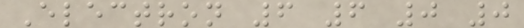Electron 6 6 0 0
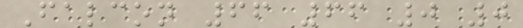Falcon 66 66 0 0
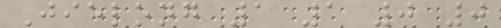Jielong 1 1 0 0
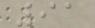91
